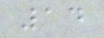14
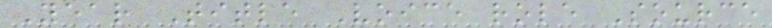Year Title Voice role Source
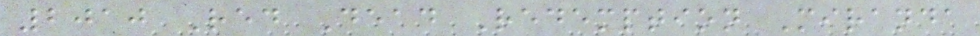2010 Red Dead Redemption Miranda
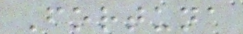Fortuna
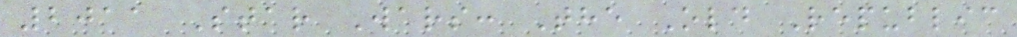2011 Star Wars: The Old Republic
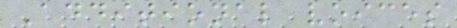Additional voices
